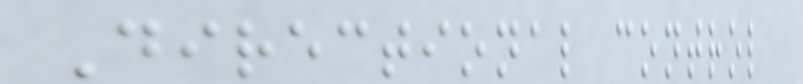Directional control
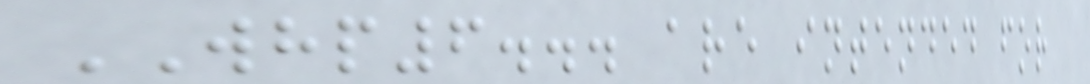WHP6... are intended for
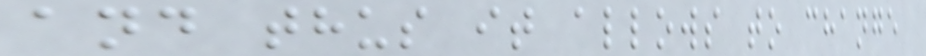and thus it allows to change
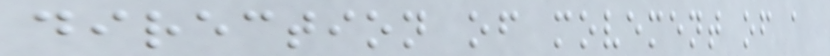direction of movement of a
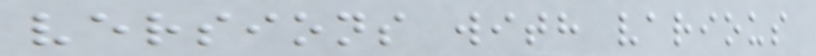versions with various
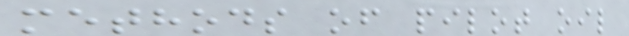methods of pilot oil
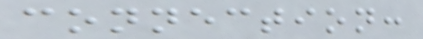connection:
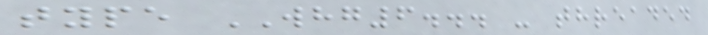type WHG6... - threaded
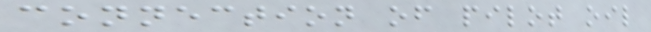connection of pilot oil
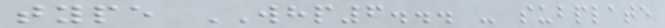type WHP6... - subplate
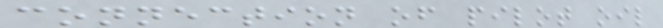connection of pilot oil
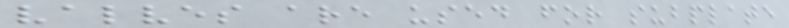valves are used for subplate
